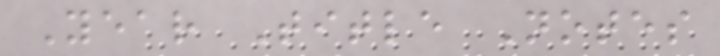Year Title Notes
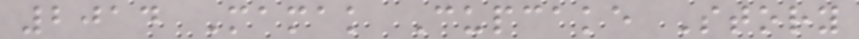2014 Mamak Cupcake Story
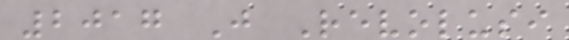2017 J Revolusi
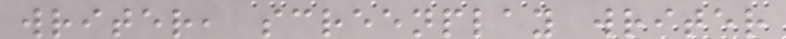writer, screenplay writer
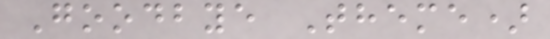Goodbye Theme)
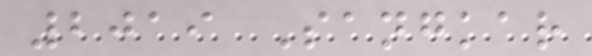2019 Sangkar
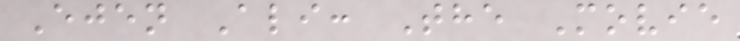Ejen Ali: The Movie
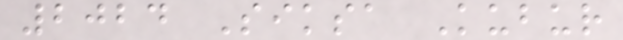2024 Siksa Kubur
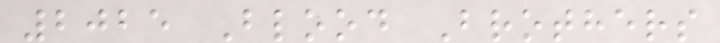2025 Blood Brothers
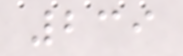239
